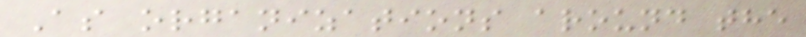As organizations around the
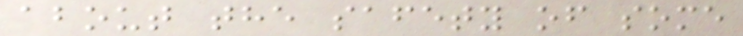about the safety of some
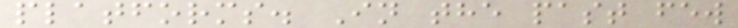platforms. In the past few
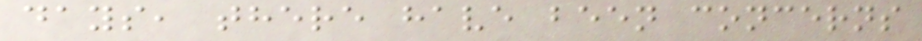days, there have been concerns
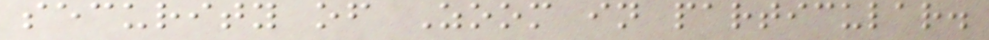security of Zoom in particular.
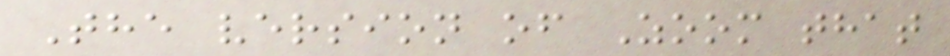The version of Zoom that
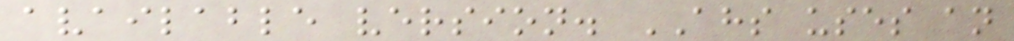available version. AHS uses an
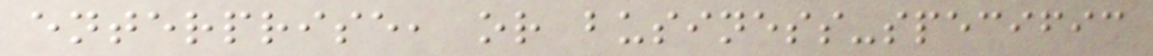enterprise, or business-specific
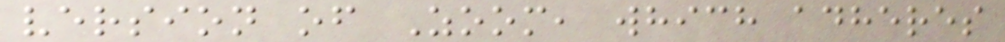version of Zoom, which adheres
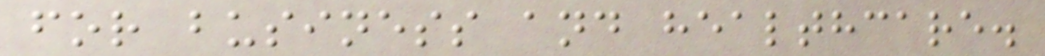for business and healthcare.
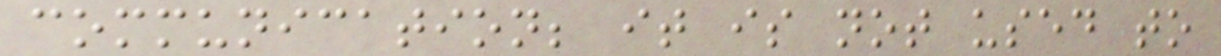communication; it is not used to
